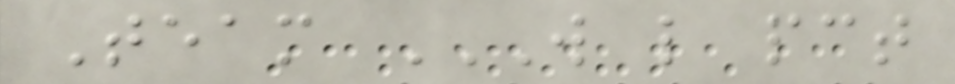Team W L PCT
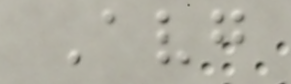Avg
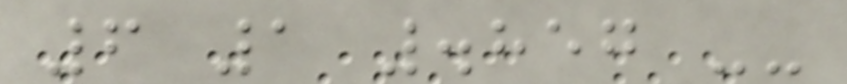6 1 .857 --
